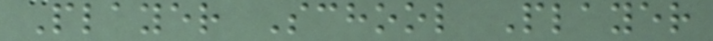Player School Player
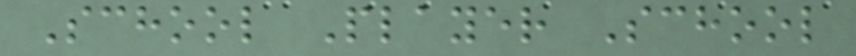School Player School
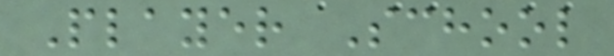Player School
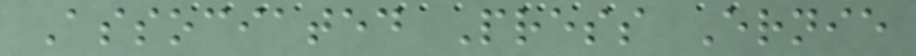Associated Press Ernie
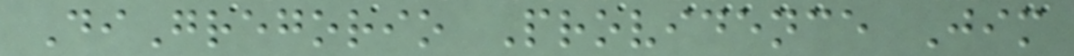DiGregorio Providence Jim
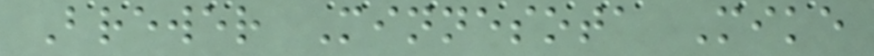Brewer Minnesota Mike
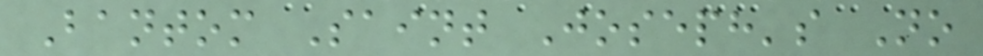Bantom Saint Joseph's No
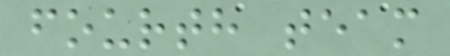fourth team
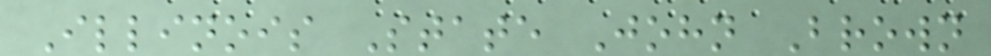Illinois State John Brown
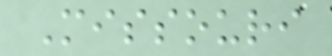Missouri
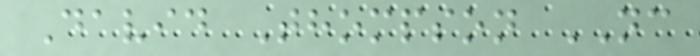David Thompson NC
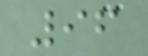96
